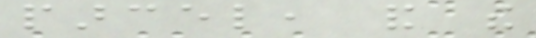parcel, and the
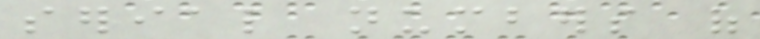serial numbers of
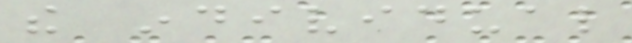the individual
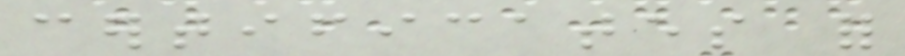certificates for
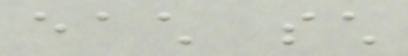each such
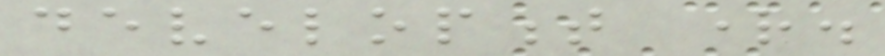development right.
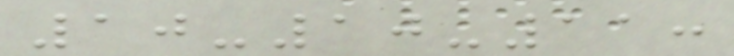10-10-11:
